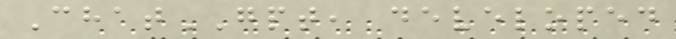ChatGPT, developed
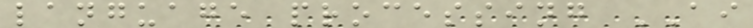language processing AI
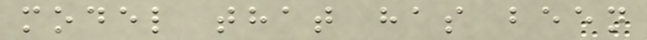model that has been
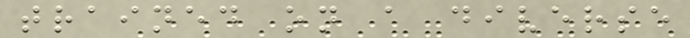trained on a diverse
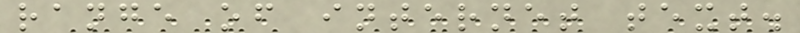range of internet text.
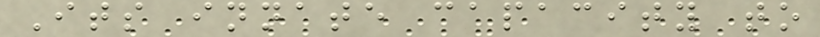Its innate capacity to
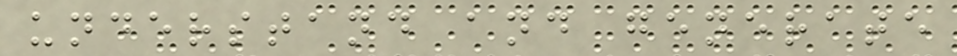understand and generate
